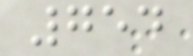754
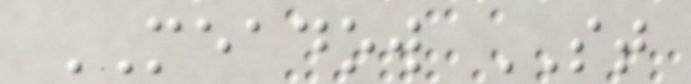MEADOW ST
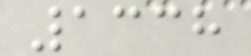1338
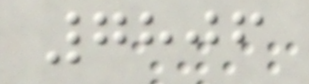7806
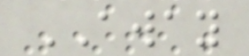AWAY
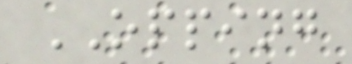OPPING
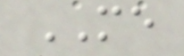ME
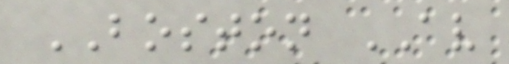BOSTON AV
